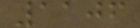1106
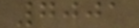7001
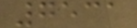7531
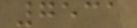7531
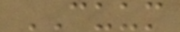CUUM
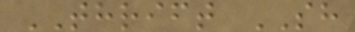THRIFT SH
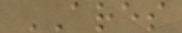ARES
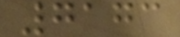7173
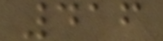416
